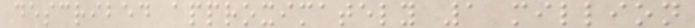described approximately 1 million
